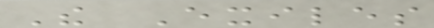The Exiles
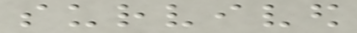survived
